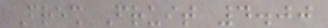Fresh Fruit 4.00
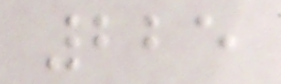225
